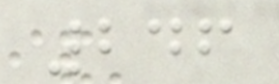246
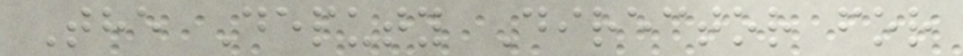The Deputy Director for
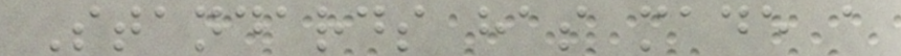Standards has made a
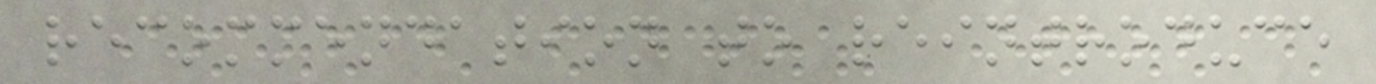recommendation to reintroduce
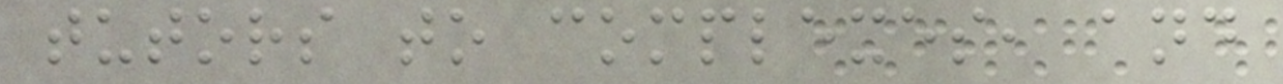tutors to complexes, and
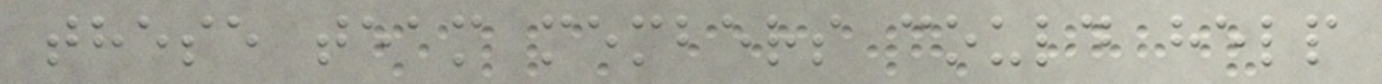these team members could help
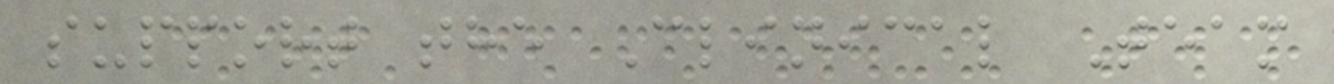support the Clinical Team
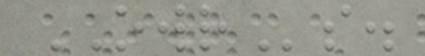OWRs.
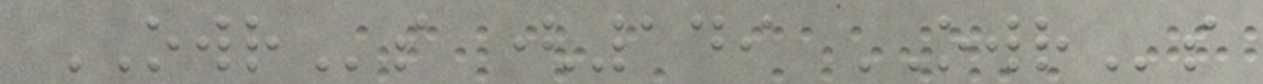OWRs (149 OWRs
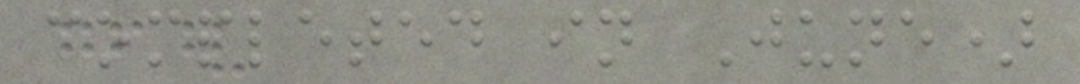completed in June)
